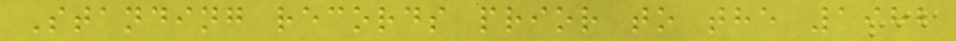Standing records prior to the 1982
